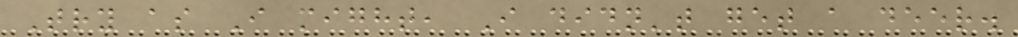Try as I might, I didn't get a deer.
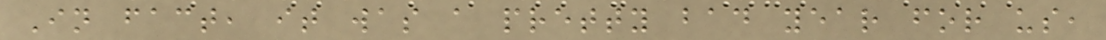In fact, it was a pretty bad year for us,
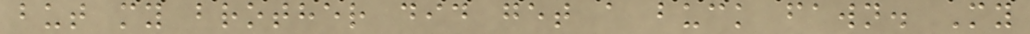but my brother did get a buck fawn. My
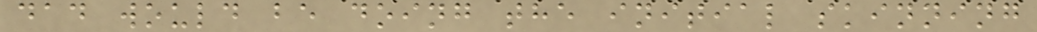dad would be doing the initial skinning
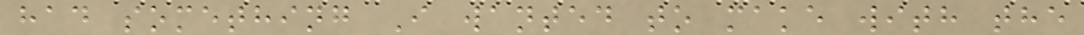had something I wanted to make with the
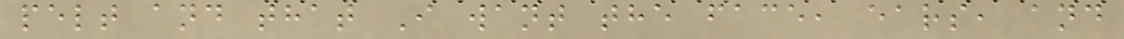pelt and that I want the face, ears, and
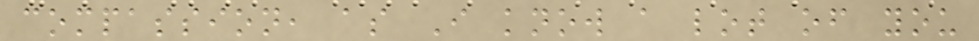compassion, as I know a lot of you
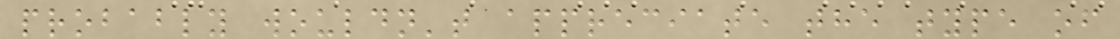probably wouldn't appreciate the type of
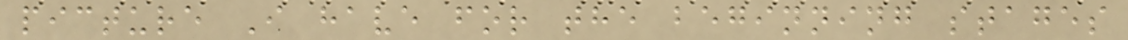picture I have for the beginning stages
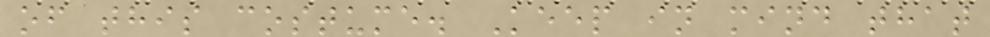of this costume. Keep in mind that
